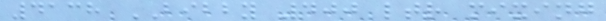4138 BIBBY 400 ltr mixing
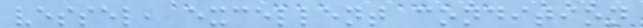vessel, excellent condition
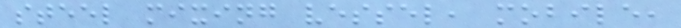steel mixing vessel, mobile,
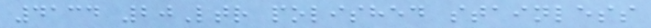4134 20Ltr polished stainless
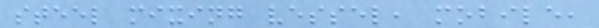steel mixing vessel, mobile,
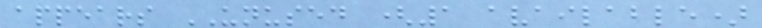appears UNUSED (1 available)
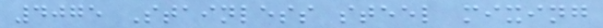4075 Stainless steel mixing
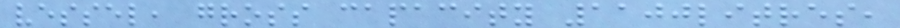vessel, gross capacity 1100litres,
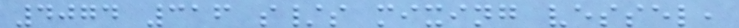4074 316 s/s mixing vessel,
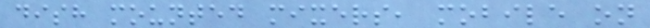dish mounted mixers, mobile on
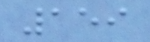159
